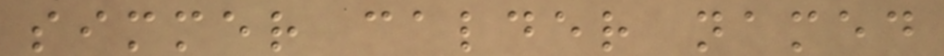simmer calder named
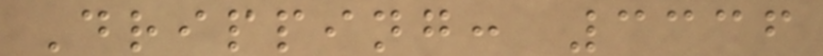Dripping: 3336
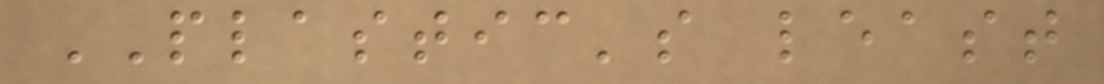PLASTIC's least
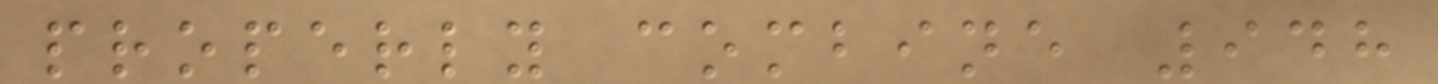properly combine 948
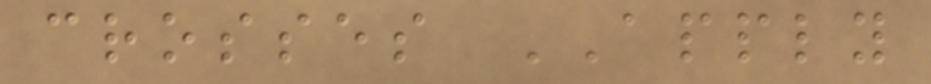crosses APPLY
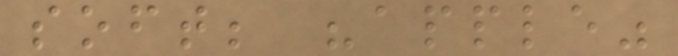soft; "apple"
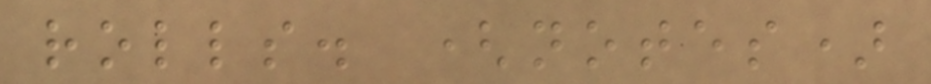rolls. (notes)
